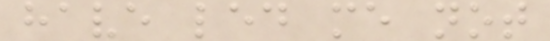have led me not
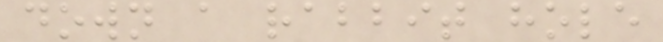down a rabbit hole
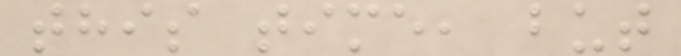this time, but
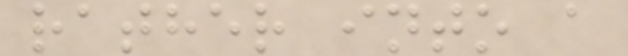rather into a
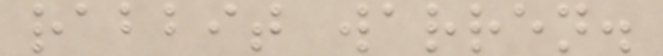rabbit warren.
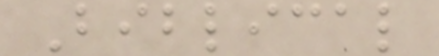Biblical
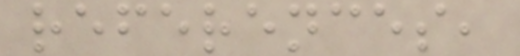references,
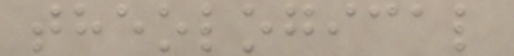theological
